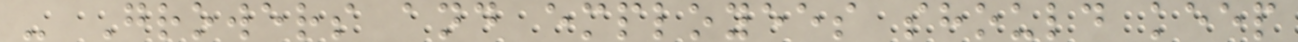- Growers and employees should keep
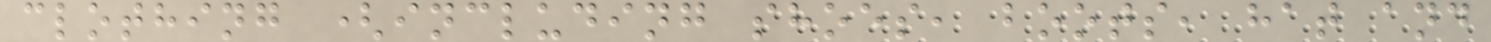clothing (including shoes, boots, hat and
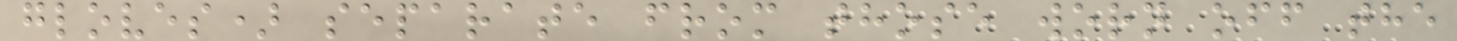gloves) separate from those worn off the
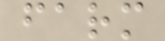farm
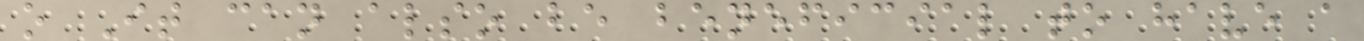o It can also be beneficial to have a
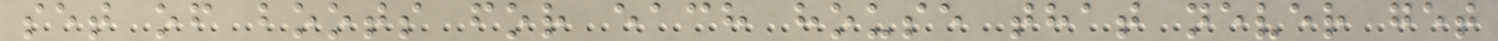set of boots for each house that never get
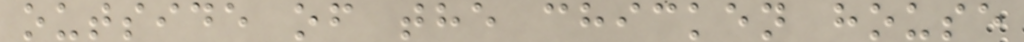outside of the chicken house
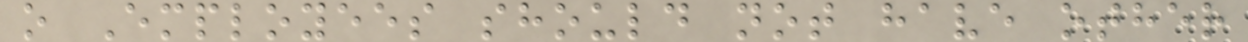o Employees should not have other
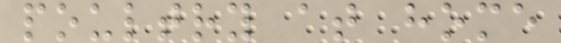poultry at home
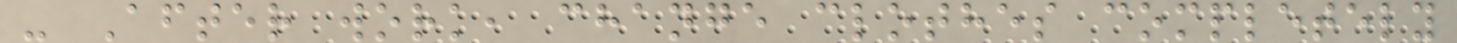- After work, change clothes completely
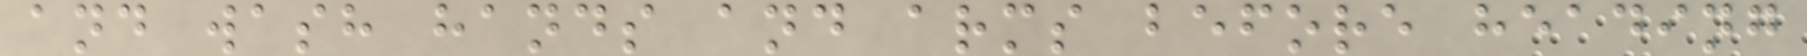and wash hands and arms before heading
